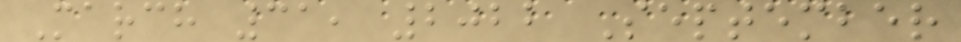March 31, 2022 September
